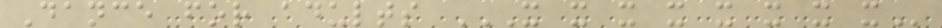Dance for adults X X X X X X X X
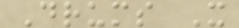Drums X
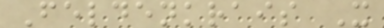Feldenkrais X
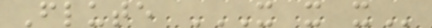Flute X X X
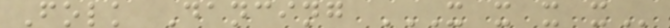Folk Dancing X X X X
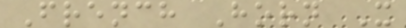French Horn X
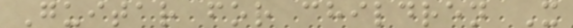Guitar for children X
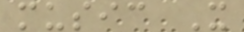music X
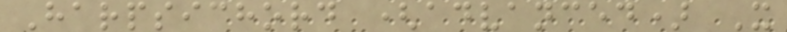Harpsichord (advanced) X
